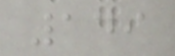149
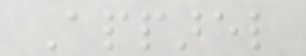Apparel
